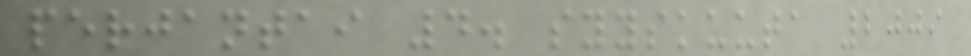perjantai 4. syyskuuta 2009
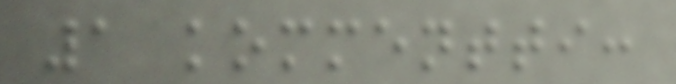1 kommentti:
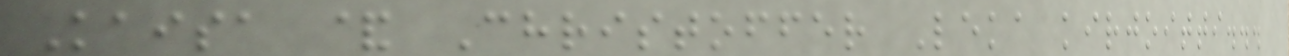Kaisa & Christoffer Leka kirjoitti...
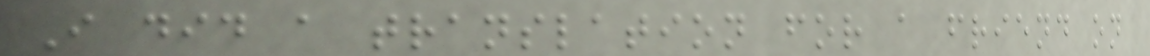I did a translation for a friend on
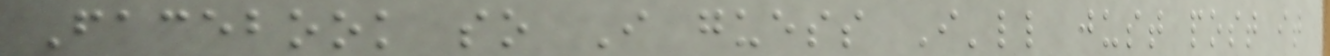Facebook so I guess I'll just post it
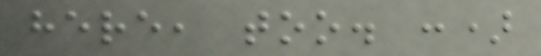here, too. :)
